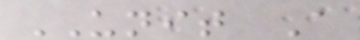UNIT A
